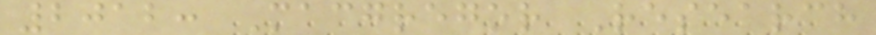2012: Macgregor Research
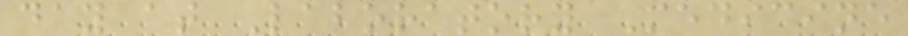day at Laboratory Medicine
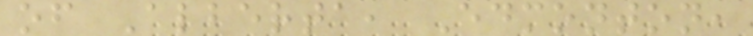of Alberta, Edmonton,
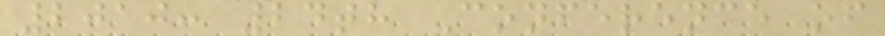2010: 24th Conference of
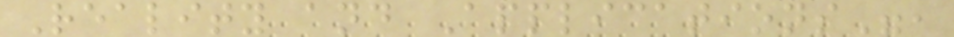Reality and Applications",
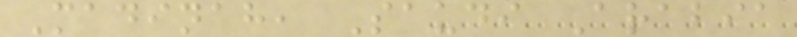Madinah, Saudi Arabia
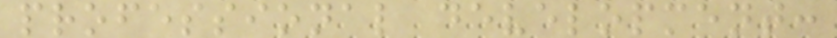professional development:
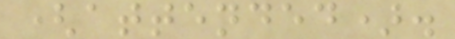(attended).
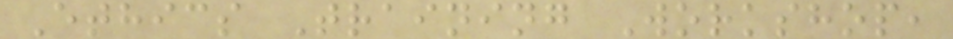Ethics Training Workshop,
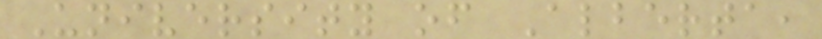University of Alberta,
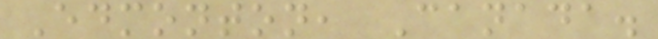Edmonton, Canada.
